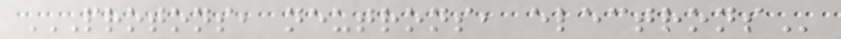PROTONS, NEUTRONS, ELECTRONS
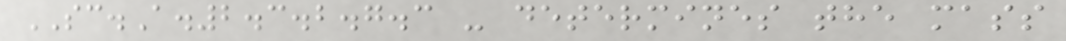SC.A.2.3.2.7.3 - determines the mass
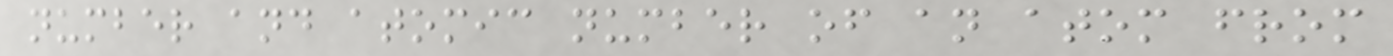number and atomic number of an atom from
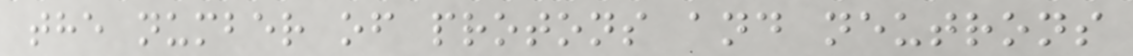the number of protons and neutrons
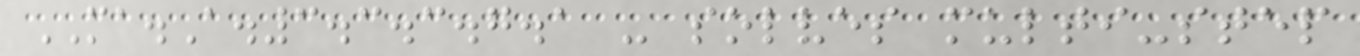MA.A.3.3.3.7.1 - solves multi-step
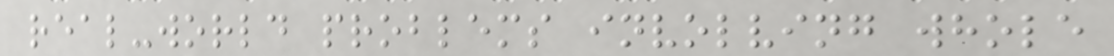real-world problems involving whole
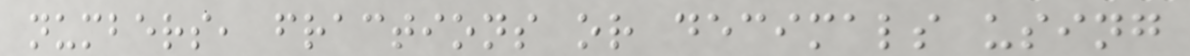numbers, fractions or decimals using
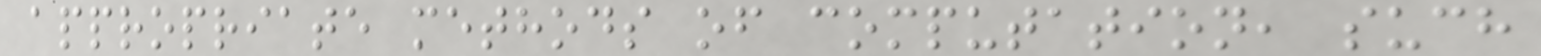appropriate methods of computation, such
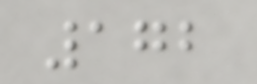172
